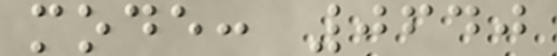mode: 0640
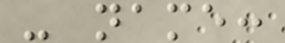- name:
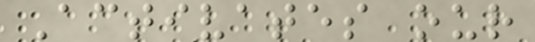Activates our
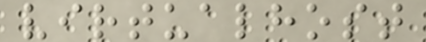virtualhost
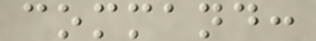command:
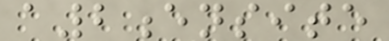a2ensite
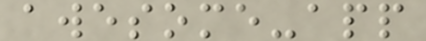awesome-app
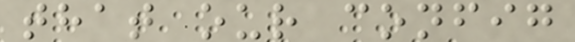that our config
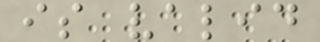is valid
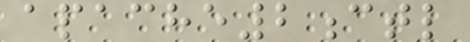apache2ctl
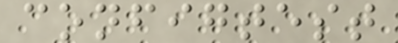configtest
